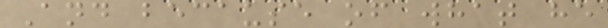And because of what he
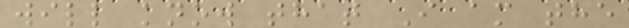will know that I am the
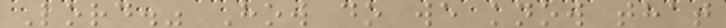Lord." How do we know that
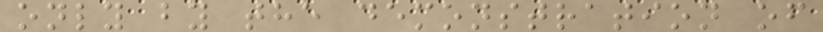only by the demonstration of
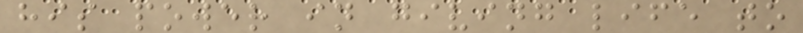his power in giving life to
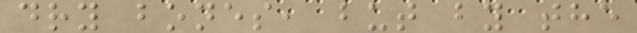dry bones, but by the
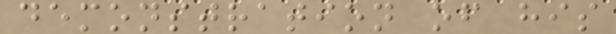demonstration of his
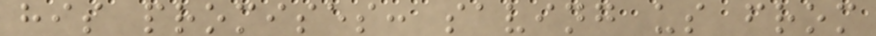his promises: saving us from
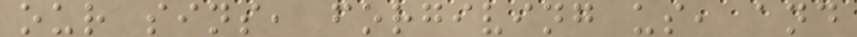our sins, forgiving us, and
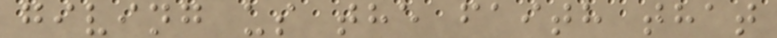giving us the faith that
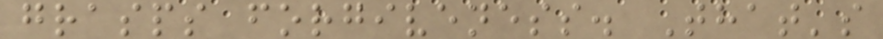grasps forgiveness. That's
